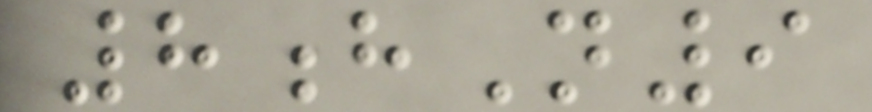8hN9
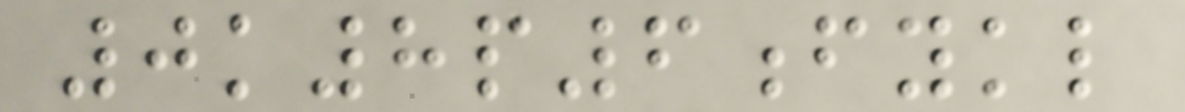0k8p6fykl
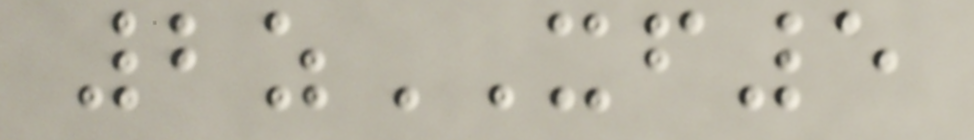2zXF5
